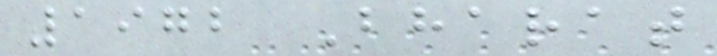1972 Bharat
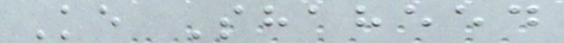Ke Shaheed
